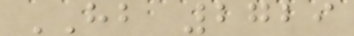HB 2729
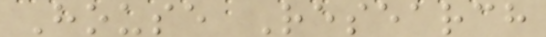House Research
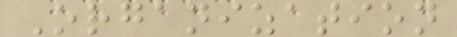Organization
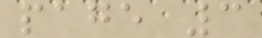page 3
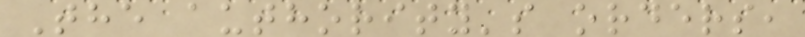The authority's orders,
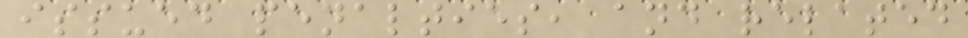issued penalties, and related
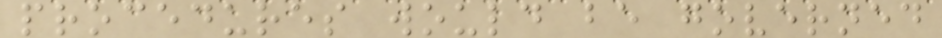procedures would be governed
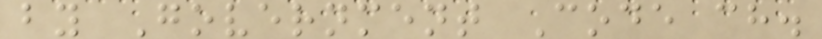by Government Code ch.
